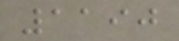1190
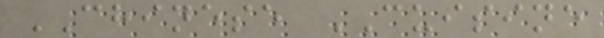CHINESE CUISINE
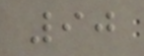90
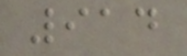914
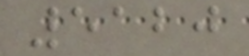5120
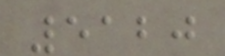5120
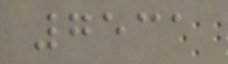7531
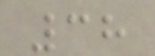38
